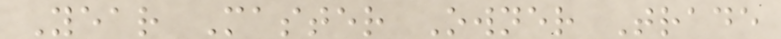Year Master Owner Trade
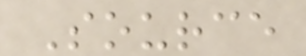Source
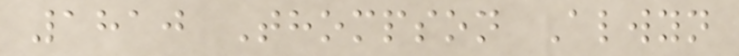1810 Thompson Alwyn
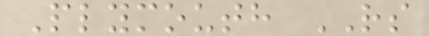Plymouth RS
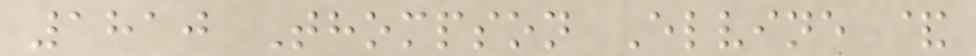1810 Thompson Elvine &
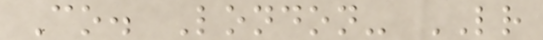Co. London- LR
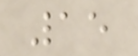15
